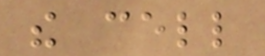the cell
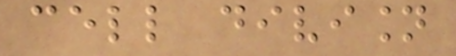cell division
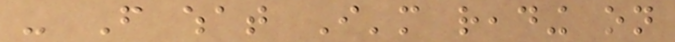- From what I'm reading on
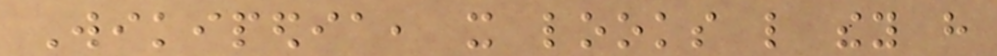Wikipedia, it looks like they have
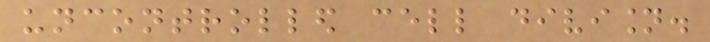uncontrolled cell division.
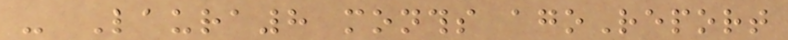- Laura8 months agoReport
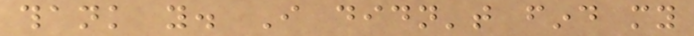thank you. I didn't find my
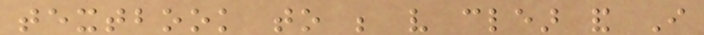textbook to be very clear and I
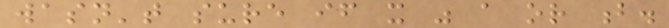wasn't sure if it was a or b.
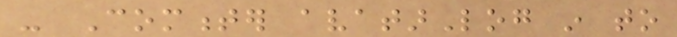- Commenter avatarLog in to
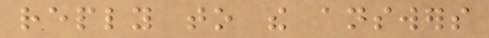reply to the answers
